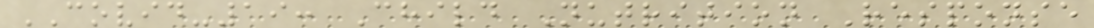COVID-19: Child Nutrition Response
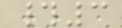#3
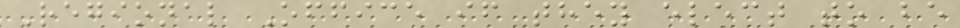Regional Office if they elect to be
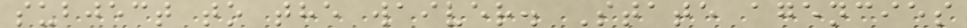subject to the waiver. State agencies
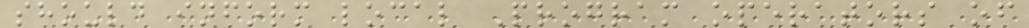should inform local Program operators of
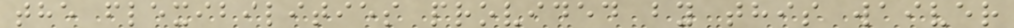the flexibilities provided by this waiver
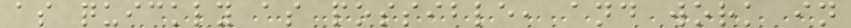as quickly as possible, and work in
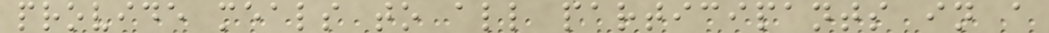provide meals to all participants in a
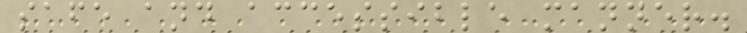safe and accessible manner.
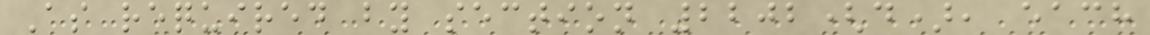As required by section 2202(d), each
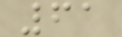61
